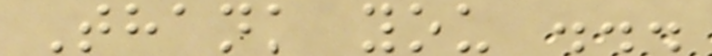Thank you ...
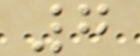7
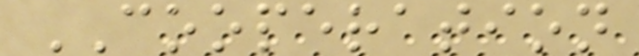COOPERATION
